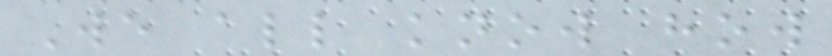We all know how
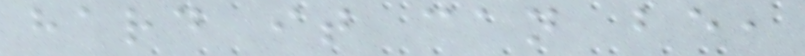hard it can be,
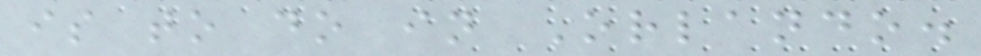is to do in Orlando.
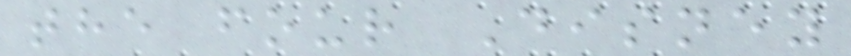the four Disney
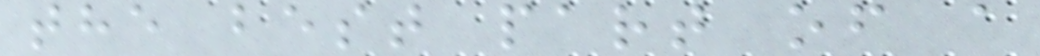the best part of a
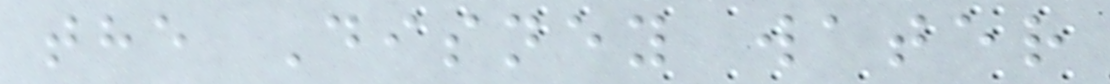the Disney water
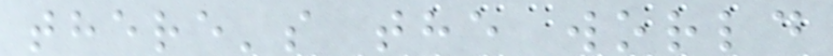there's the world
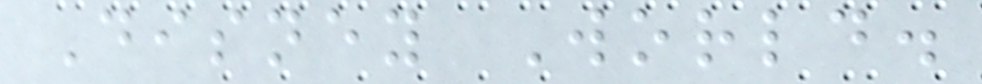Disney World.
